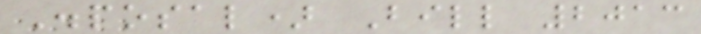Disposal) Bill 2013
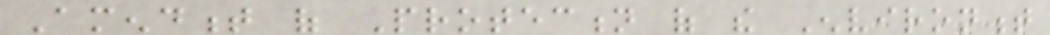Amendment of Protection of the Environment
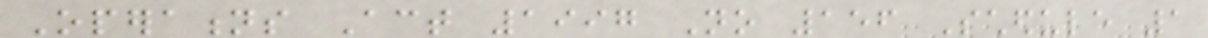Operations Act 1997 No 156 Schedule 1
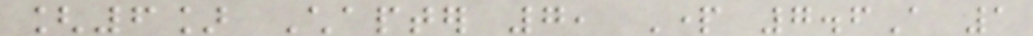[6] Chapter 7, Part 7.6A 1
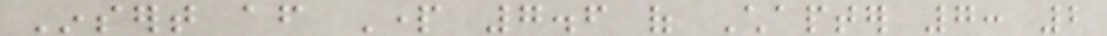Insert after Part 7.6 of Chapter 7: 2
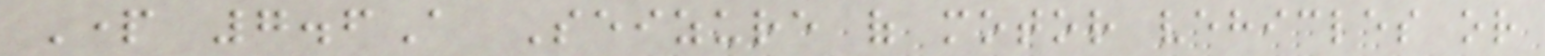Part 7.6A Seizure of motor vehicles or
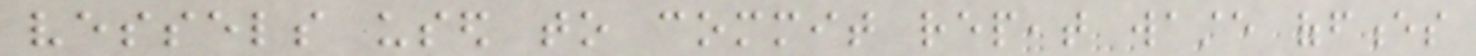vessels used to commit repeat waste offences
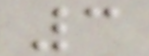3
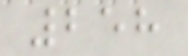258
